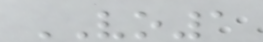VO1
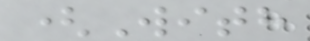(With
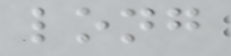long
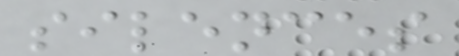silences
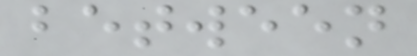between
